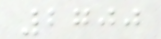2700
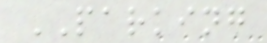PARKING
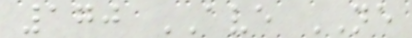170 AVE NE
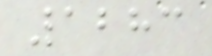1283
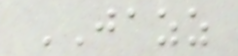JAZZ
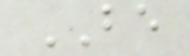BE
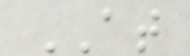AT
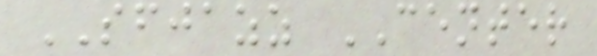SFJAZZ CENTER
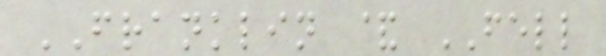FRANKLIN & FELL
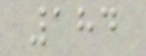184
